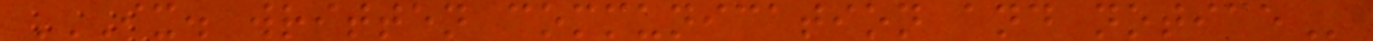IX. WRITTEN COMMUNICATION AND NOTICE
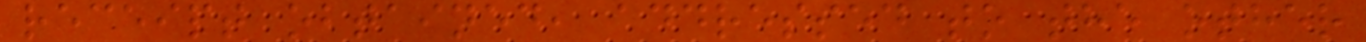receipt obtained, addressed to the other
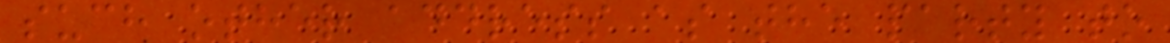such other address as the party to
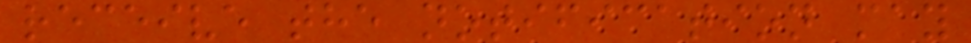receive the notification may
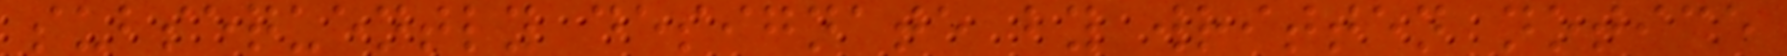subsequently designate by written notice
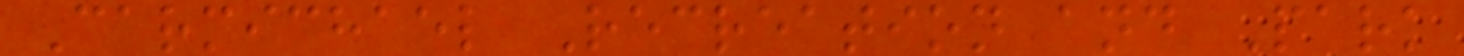Carmichael Recreation and Park
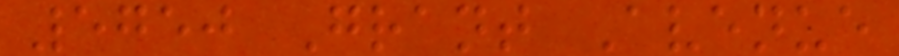5750 Grant Avenue
